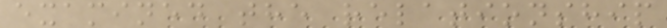examined the relationship
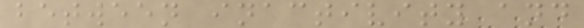between inactivity and
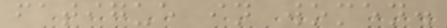fatigue in women.
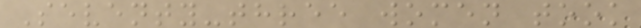Seventy-three women took
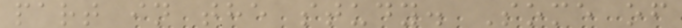part in the study. Some of
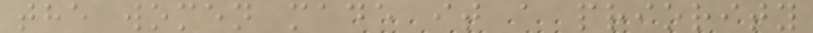the women made it a priority
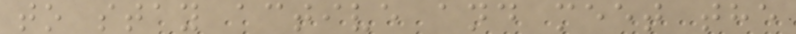to stay active and meet the
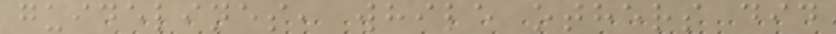guidelines, while others did
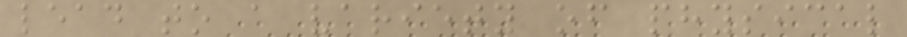lead to a variety of physical
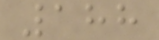188
